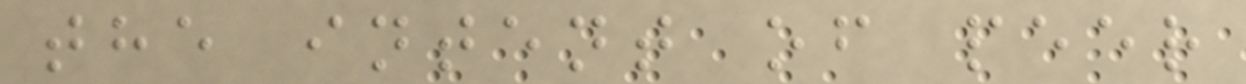the intent of peer
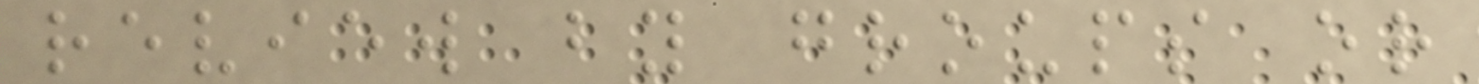review by groups or
